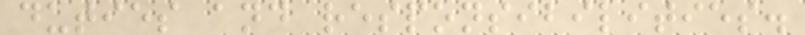duties and responsibilities.
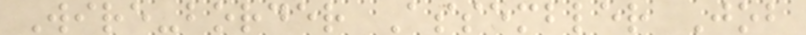Wire-border Assembler Job
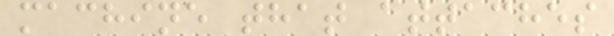machine that attaches
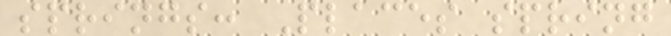springs: Places spring
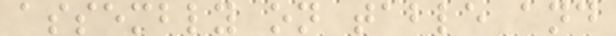assembly on table and
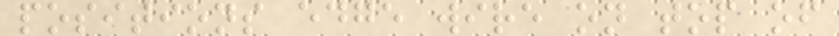positions edge wire on top of
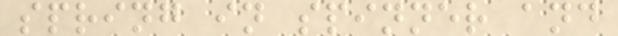spring in spinner and
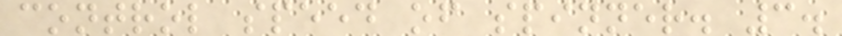control speed of spinner. 3.
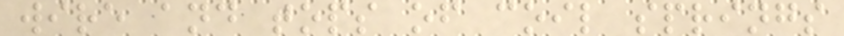wire and tops of coil springs
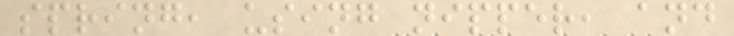spring, using nipper, and
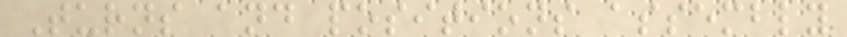Turns and positions assembly
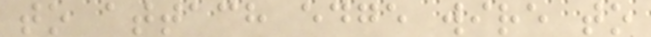to attach edge wire to
